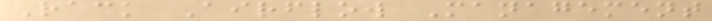Rack Airflow Management
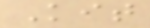Kit
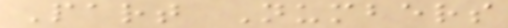Part Numbers
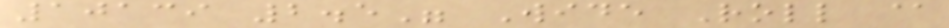10139 2.5" Wide Roll @
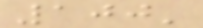100'
